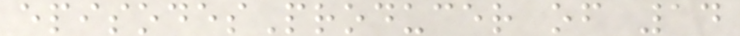episodesProducer of 14
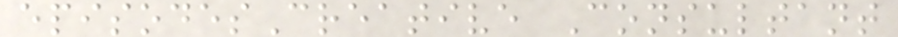episodesCreative Consultant
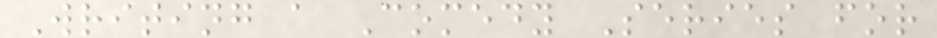Writing a Comedy Series for
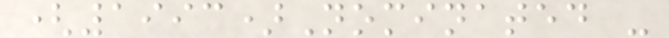(1993)Nominated -
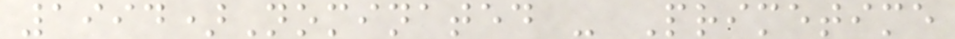1994)Nominated - Primetime
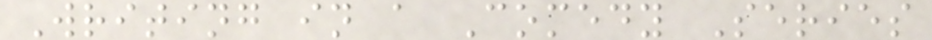Writing in a Comedy Series
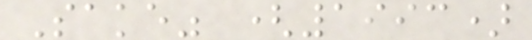Sake" (1993)
